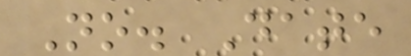No. Date
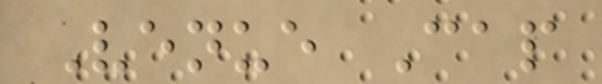Venue Cap
